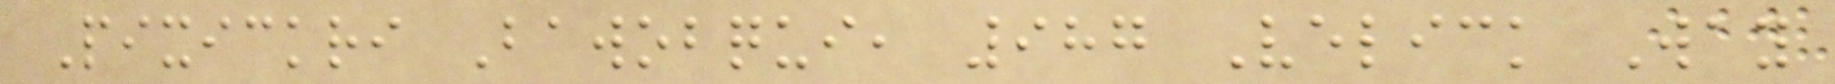Pixickri Bawobqui, 987 Velick Way
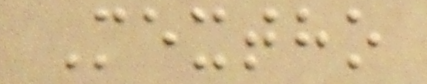Mextho
